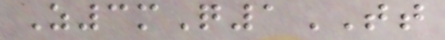Z3mQ1TT
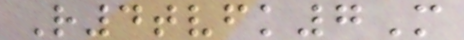R4tvfk7M
